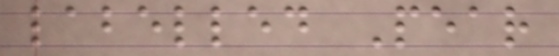labelled Pear
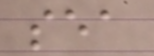sea
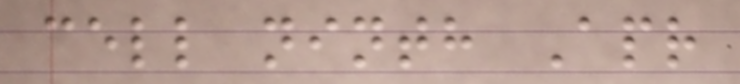cell ninth Apr
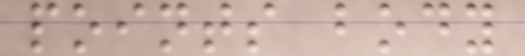points body
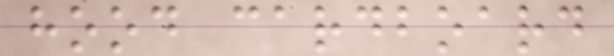hood cardboard
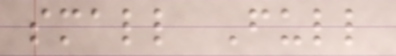small Full
